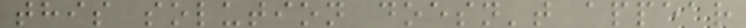this solution doesn't appear
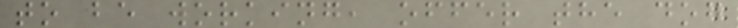to be working, offer the dog
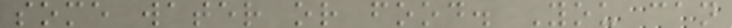some water or food. You can
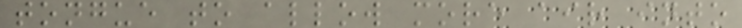tongue to allow more air into
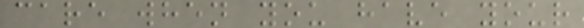care when you have your
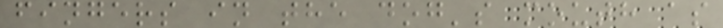fingers in the dog's mouth as
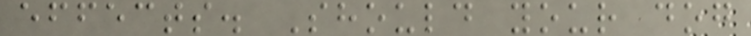effects. Should your dog
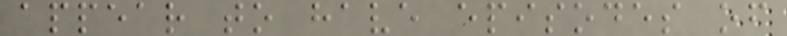appear to have episodes of
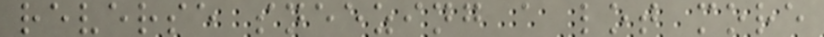reverse sneezing a lot more
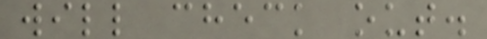will check out.
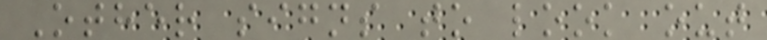Other signs to look out
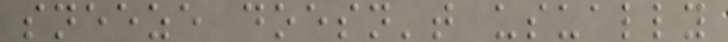sneeze doesn't usually
